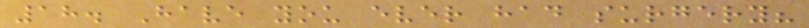18. Have you ever had surgery?
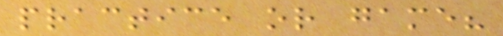practice or game?
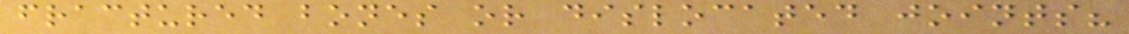fractured bones or dislocated joints?
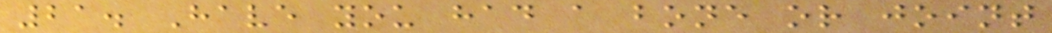21. Have you had a bone or joint
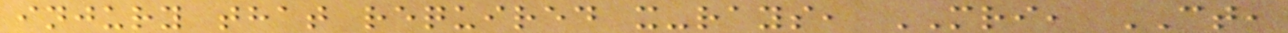injury that required x-rays, MRI, CT,
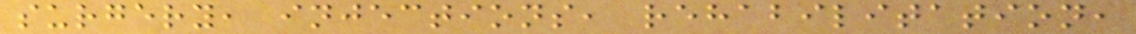surgery, injections, rehabilitation,
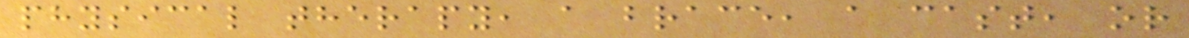physical therapy, a brace, a cast, or
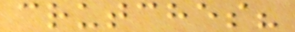crutches?
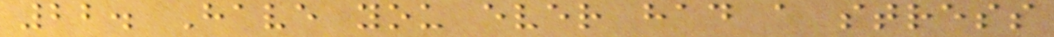22. Have you ever had a stress
